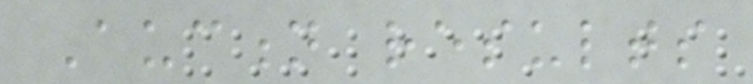Auction results
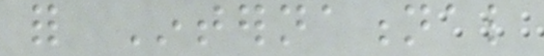for International
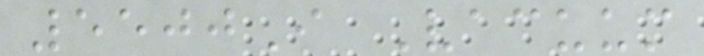5500I Vacuum
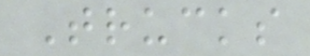Trucks
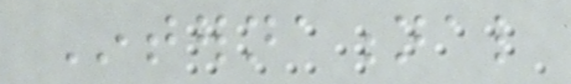International
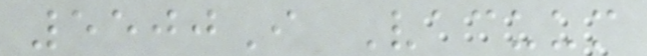5500I Vacuum
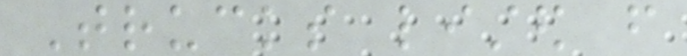Trucks listed from
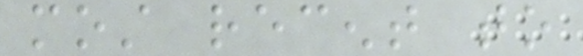most recent to
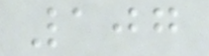107
